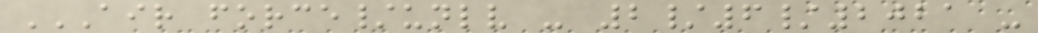AIR FORCE/UNLV - 2/6/2021 -
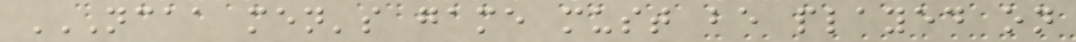NCAA MEN'S GAME MUST BE PLAYED ON
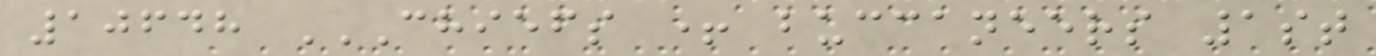10648 CHIEFS + BUCCANEERS 1ST
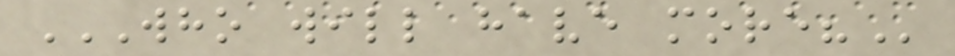WHO WILL HAVE MORE?
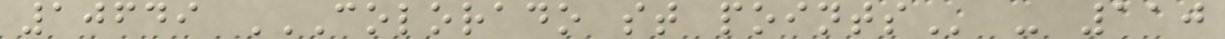10649 COLORADO ST POINTS - 110
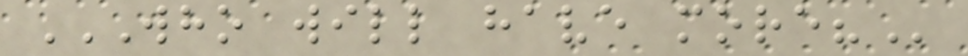WHO WILL HAVE MORE?
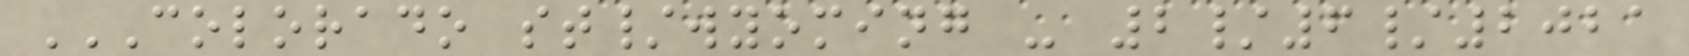COLORADO ST/WYOMING - 2/6/2021
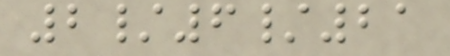2/6/21
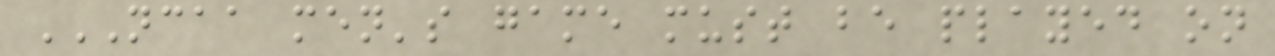NCAA MEN'S GAME MUST BE PLAYED ON
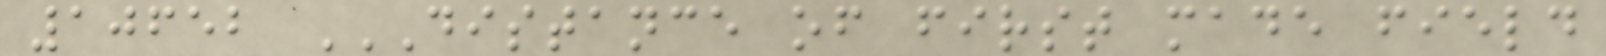10652 DISTANCE OF FIRST MADE FIELD
